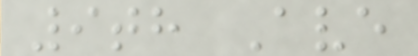9th Ave
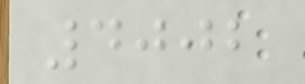4002
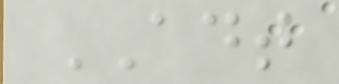ADT
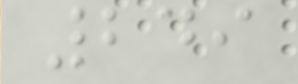249
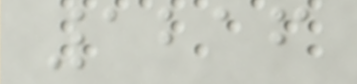1216
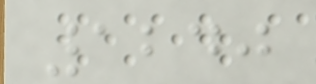1240
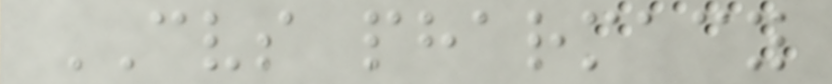CVS pharmacy
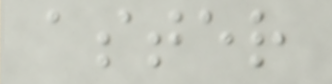aster
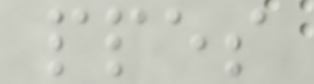ppes
